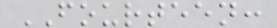FOURTEEN:
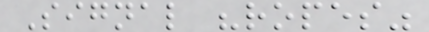Signal "ropes"
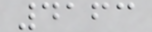4163
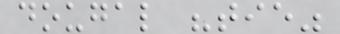dougal "tie"
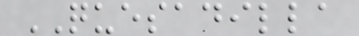QUESADILLA
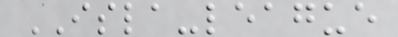ISLA-league
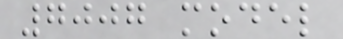7007 model
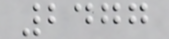2477
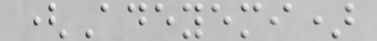(Adeyemi)
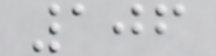106
